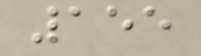155
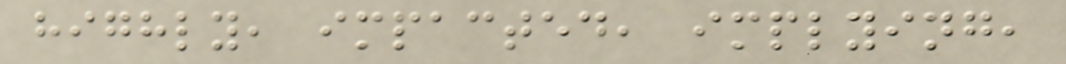highly, impacted, implying,
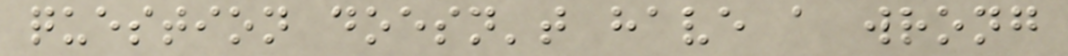question doesn't have a wrong
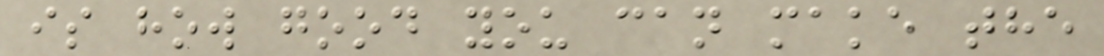is how good you can make the
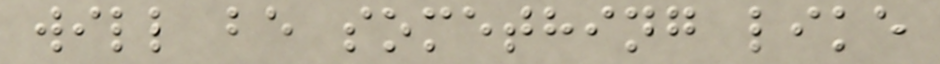will be something like
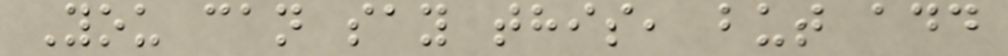You can say this, but add
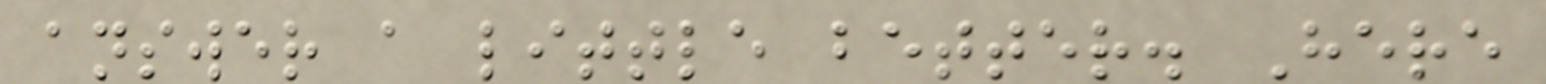answer a little better. Here
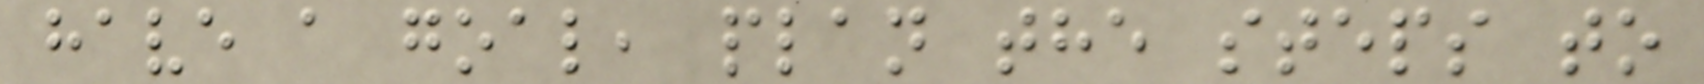have a goal, plan the steps to
